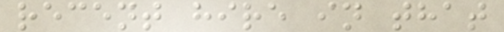recent hire in that
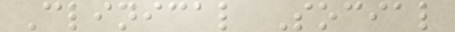Clinical Social
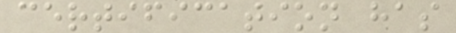certification has
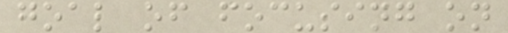goal of focusing on
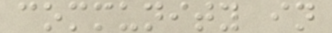community in
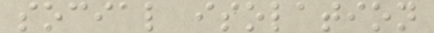social isolation
